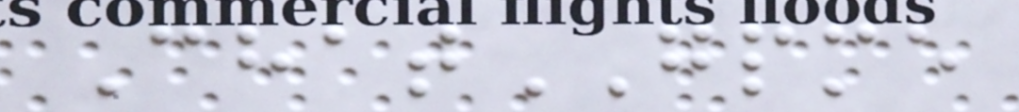ChatGPME
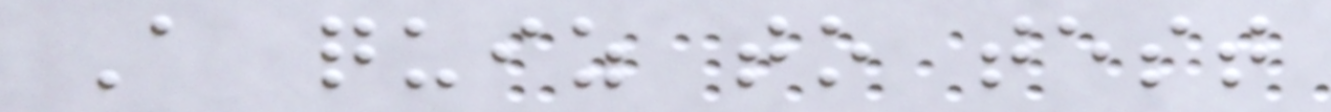A quiz to test
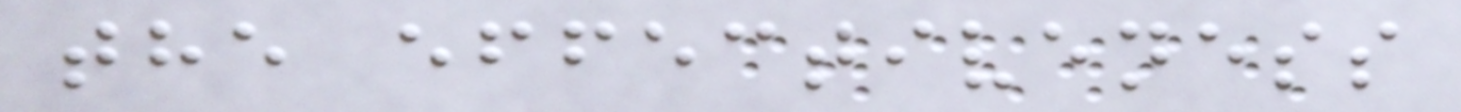the effectiveness
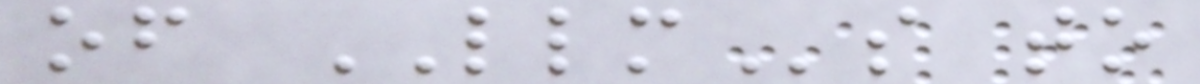of LLMs to
